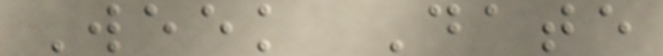Week Date
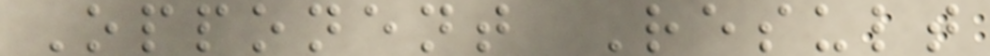Opponent Result
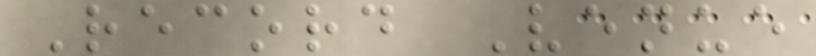Record Venue
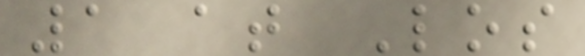1 at Los
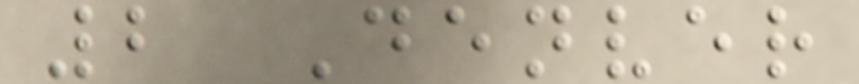2 Denver
